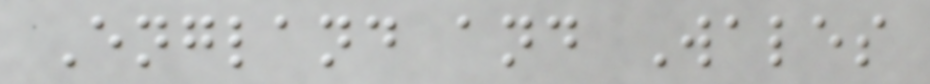England and Wales
